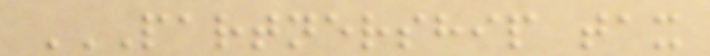PARTNERSHIP TAX
